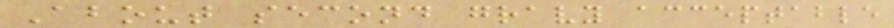About second gravy acceptable
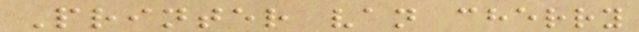Printer van cherry
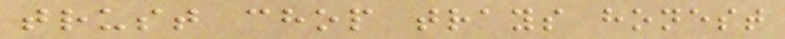trust chop trays honest
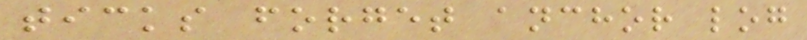ticks forget anchor log
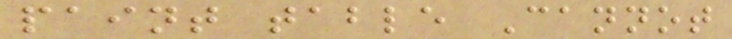paint table Cannot
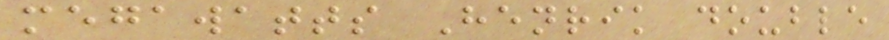megawatts Henrik double
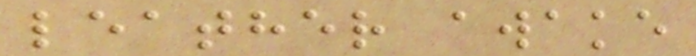leather awake
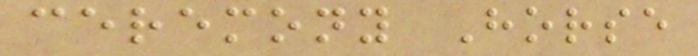ceremony Horse
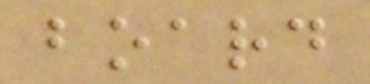board
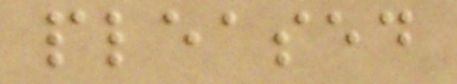pleased
